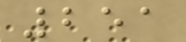251
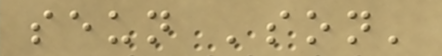seun 'son'
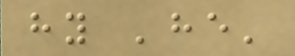hy 'he'
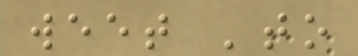weet 'to
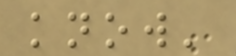know'
